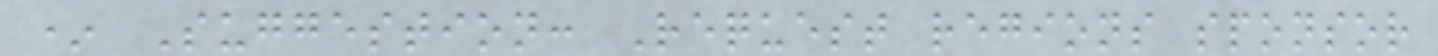* Suggestion: Request regions sponsor
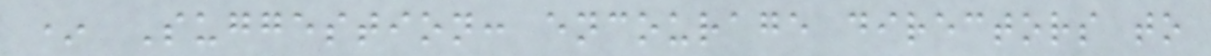* Suggestion: encourage directors to
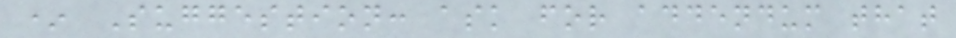* Suggestion: ask for addendum that
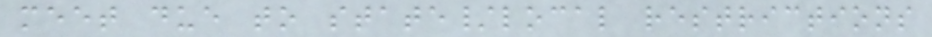meet due to state/local restrictions
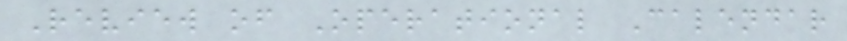Review of Operational Calendar
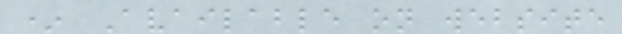* Available on website
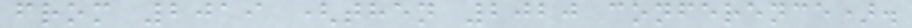from 2019 (then 2020 conference).
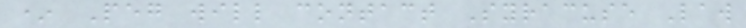* Peg will contact Syracuse Law
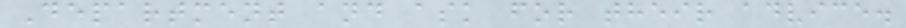Department and ask for their advice.
